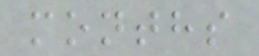months
